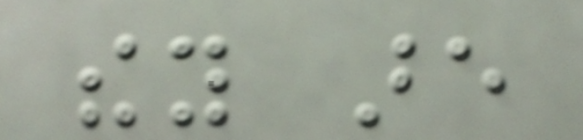they are
